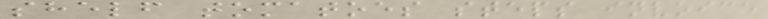shelf tomatoes steps invoice
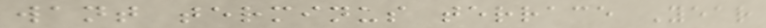want terminus terrace Year
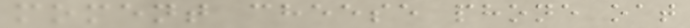moment cheese phone oat
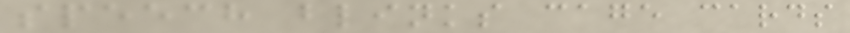speech blinks cage cards
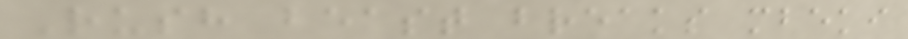Rush beast breaks mbeki
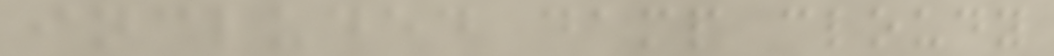included damp cloudy
